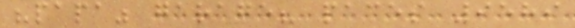"papa" garage? paces 9589
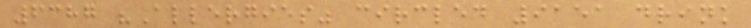6387 "Allergies" circled 9151 drink
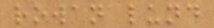rowan lund
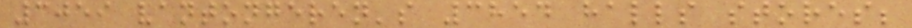3059 vantongeren's 3854 halls stores;
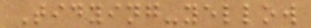Tidying-yellow
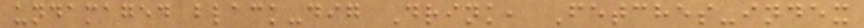undamaged black-dig Drink, Fetches-index
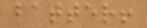batter!
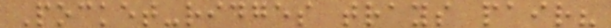Pocket-ridges trays pair?
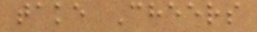take Cheers
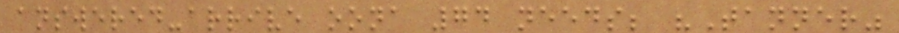answered-arrive oona 74 needs; "Tanner"
